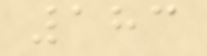183
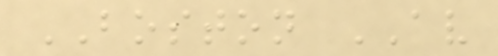BOSTON AV
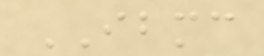IBMC
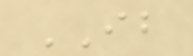IB
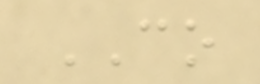CO
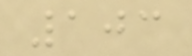103
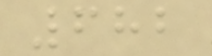682
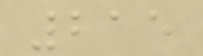215
